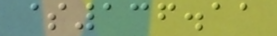$136.11
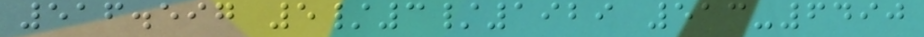516.597 5/3/1929 513-6490
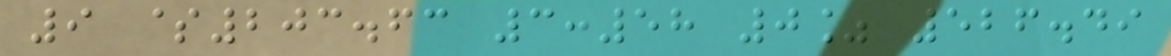9 $203.63 3:58 0% 526.49
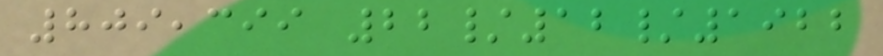809,399 22/12/1922
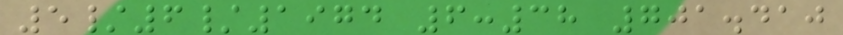5/6/1974 6:38 701.410
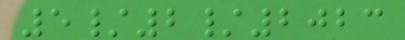5/2/2023
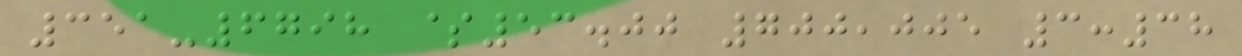351-6798 $53.00 700,005 3:38
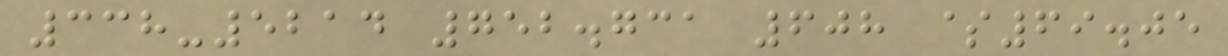338-5214 752.731 608 $69.05
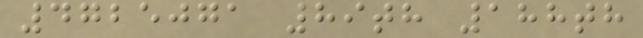4725071 89th 188th
